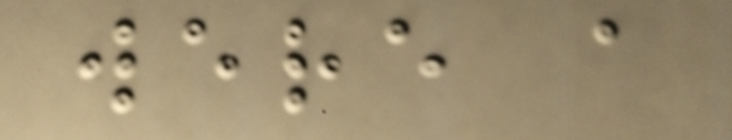were a
